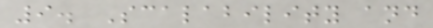9. Scalability and
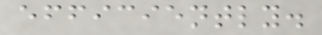efficiently.
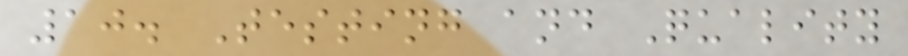10. Testing and Quality
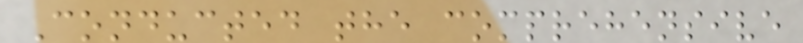Conducted the comprehensive
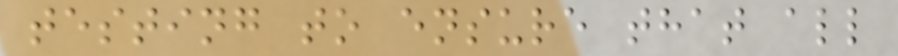testing to ensure that all
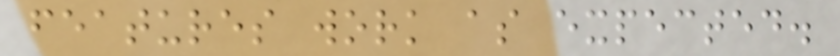features work as expected.
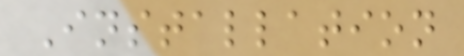Installation
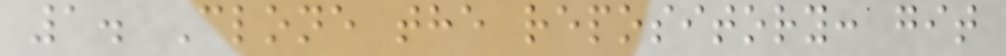1. Clone the repository: git
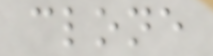clone
